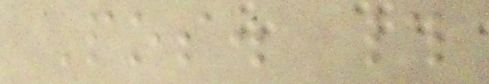Pos. #
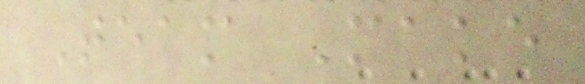Team Make
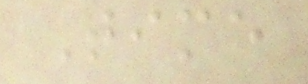Time
